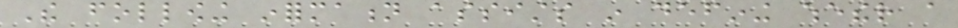The following information assists in defining whether a
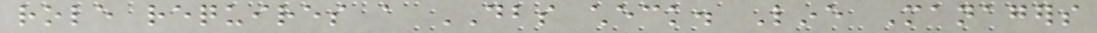role requires a DBS check. Line Managers
